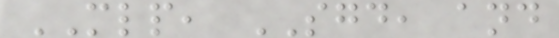MLP, SGD, and
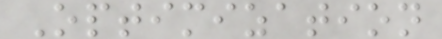Optimization
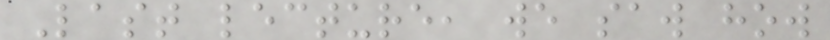Last lecture, we saw how
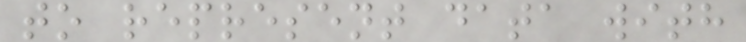to represent data with
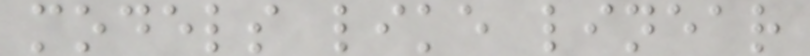models like linear
